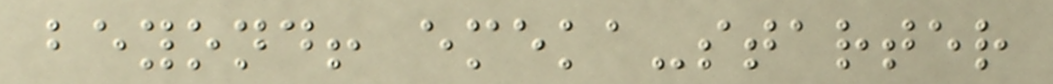beyond! emeka-starter
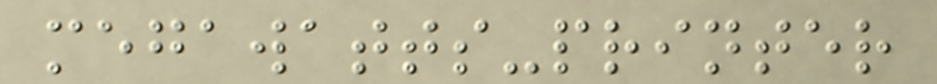megawatts-printer
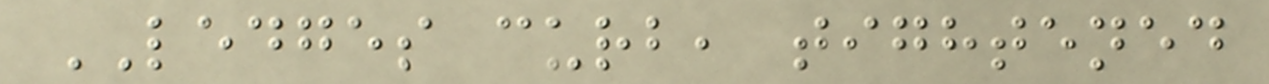LEDGES curb, tightened
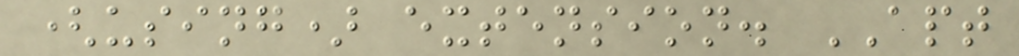(using) extension. APT
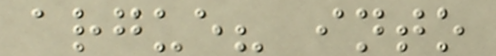argue? into
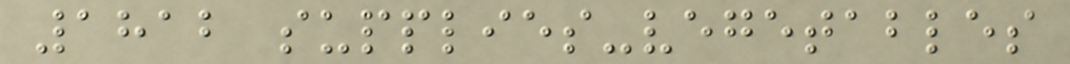1812 supplies-vegetables
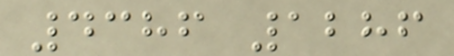4386 1286
